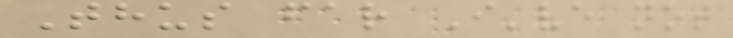Thus far I've not
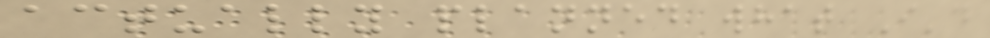actually planned what I'd
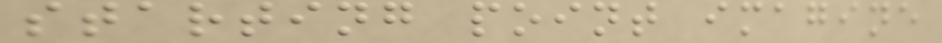starting point imagine
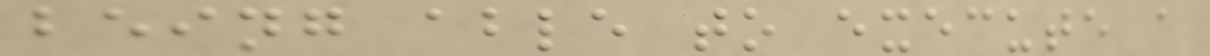being able to execute a
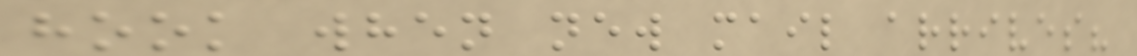hook when new mail arrives?
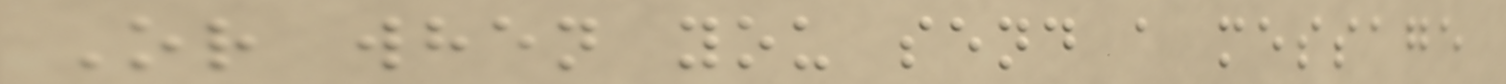Or when you send a message
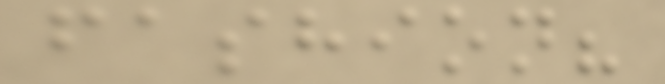fashion?
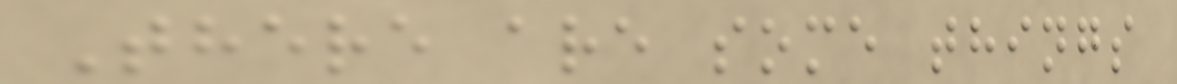There are some things
